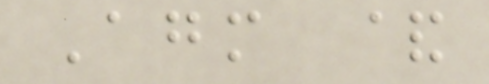Agm &
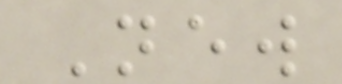New
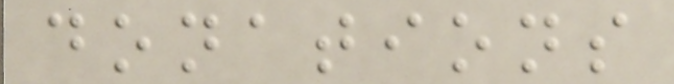donations
